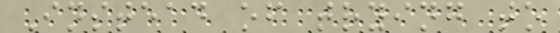Instead of trying to
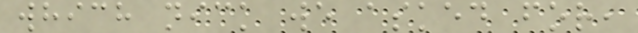which nick we asked for,
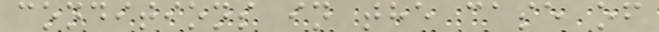conditions in the case of
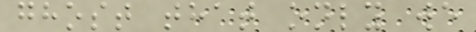ghost that only we
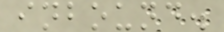inbound.
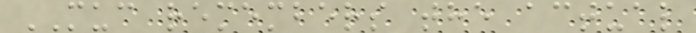MUC remembers the actual
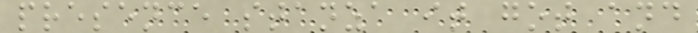presence stanza it got and
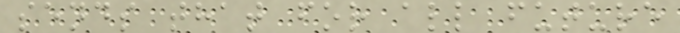sends that for all future
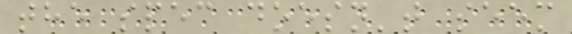the spec doesn't seem
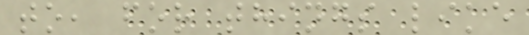to, for things like
